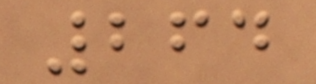264
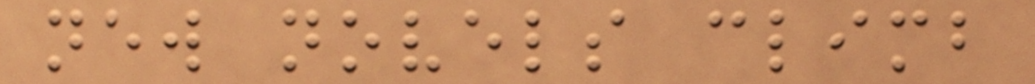new novels climb
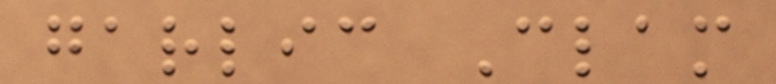garlic Clam
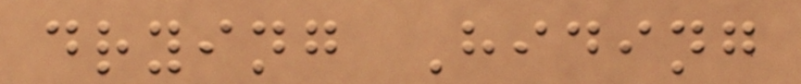drying Hiding
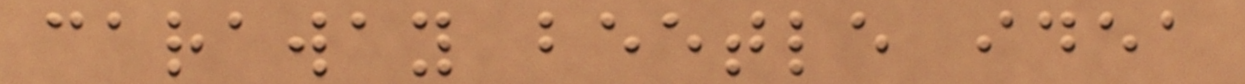caraway beetle idea
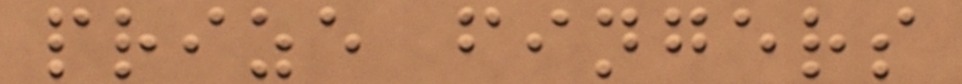prize fingers
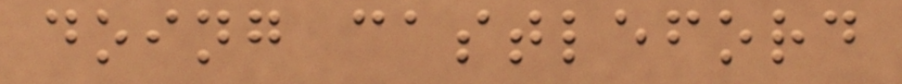doing castleford
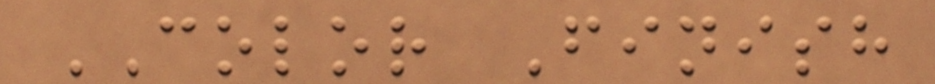COLOR Finish
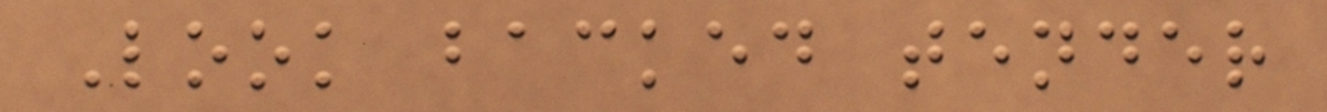Look backed tender
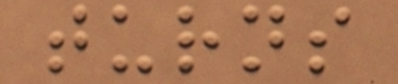turns
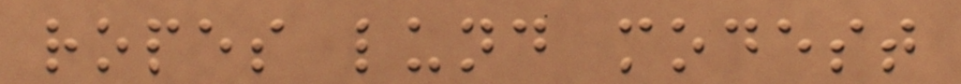ropes lund modest
